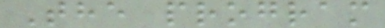The program
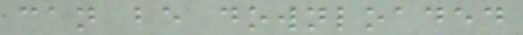can be downloaded
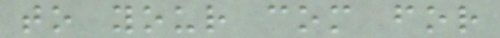to your com for
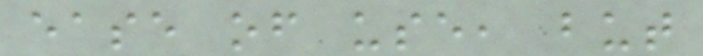ease of use, but
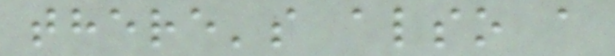there's also a
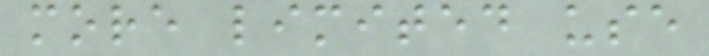more limited use
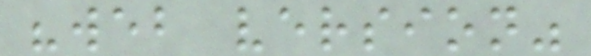"web version"
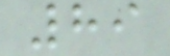89
